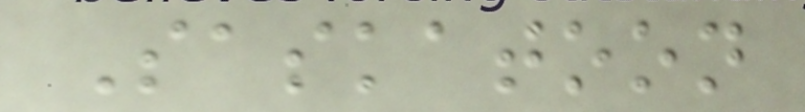Saskatoon
